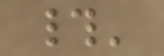#'
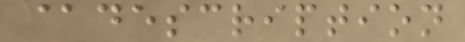@description
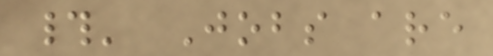#' Jobs are
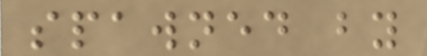spawned by
